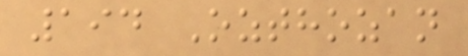194 Ozthozan
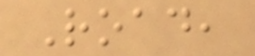Road,
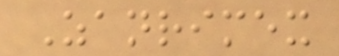Zanrimex
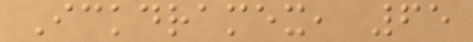Ickdramex, 65
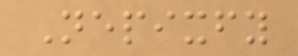Nepixfy
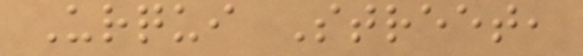Urqui Street,
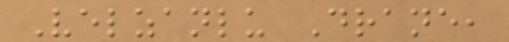Velzanlu Drane,
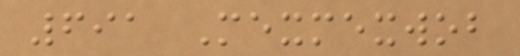691 Mexmexwob
